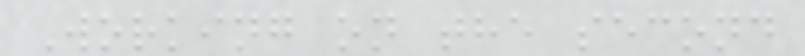Working on the second
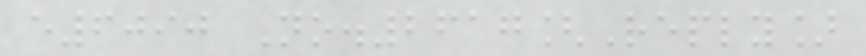e6090 No.2617[Reply]
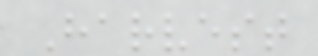Harvest
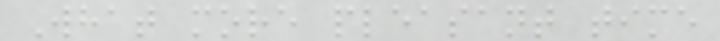What more pleasant time
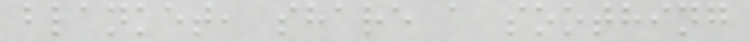blanket, share a soothing
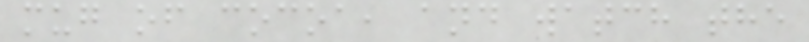mug of cocoa, and watch the
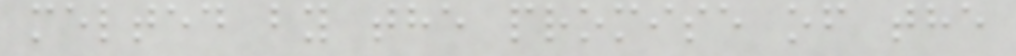melted by the promise of the
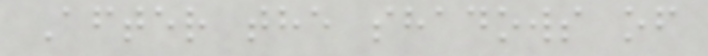After the shadows of
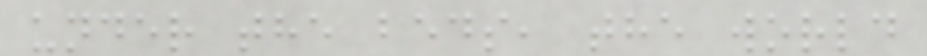under the beds, the world
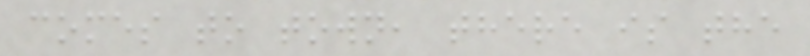comes to town, there is the
